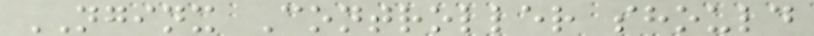NGINX Controller should
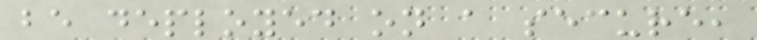be deployed on a secure,
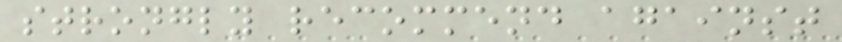strongly recommend against
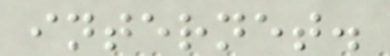internet.
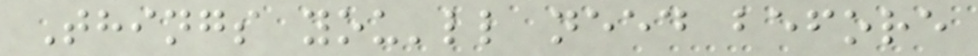Things you'll need before
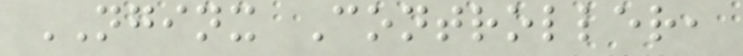NGINX Controller,
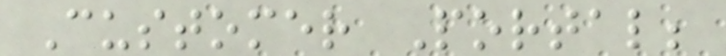Customer Portal;
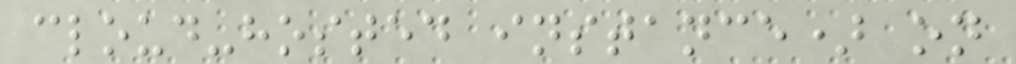cloud-hosted instance) on
